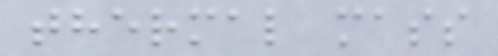thermal mass
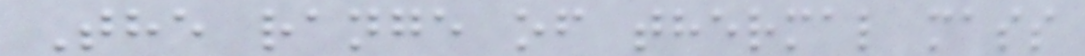The range of thermal mass
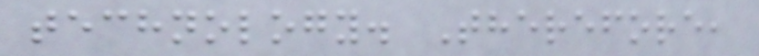technology. Therefore,
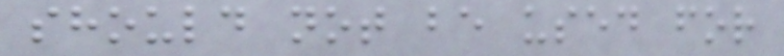should not be used for
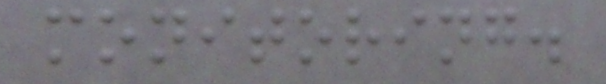monitoring.
